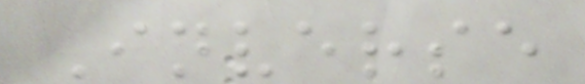Inverse
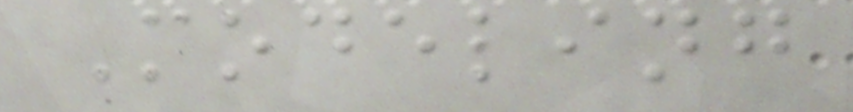Modeling
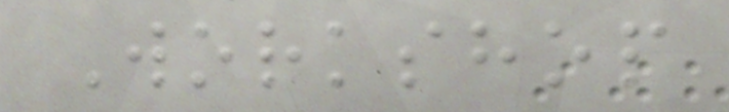Workshop
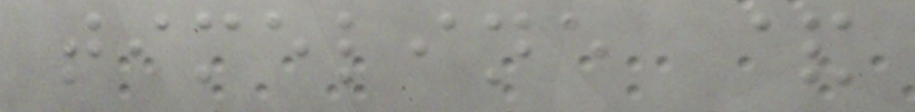timeline &
